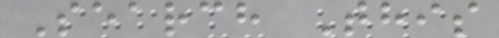Search This
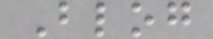Blog
